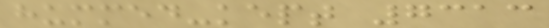hummed-kept 7313
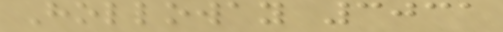Holloway 3031
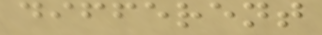different
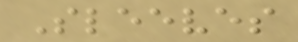Sleeves
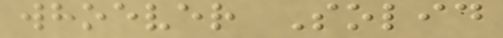whoever Solid
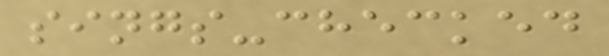sings-checked
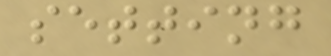setting
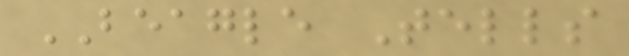BEAGLE Tells
